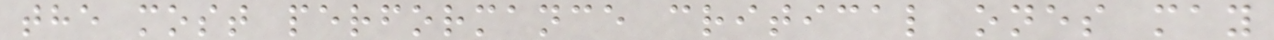the most performance critical ones may
